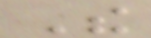The
